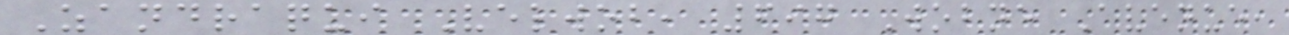Zandraqui Velwob, 697 Wobne Avenue,
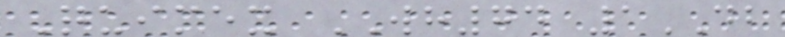Quimex WH74 1DB
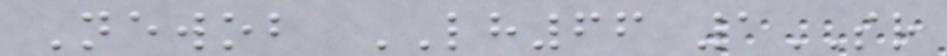Newob LH66 1SR
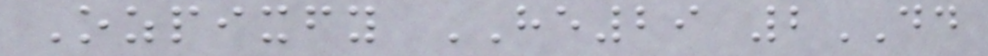Ozpixfy HE29 2DD
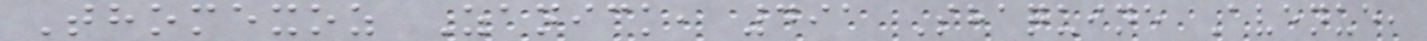Thomexoz Zanick, 491 Shaquine Avenue,
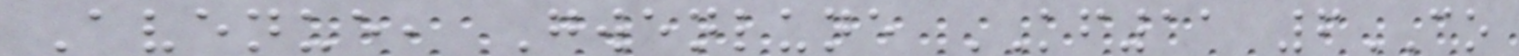Avenue, Gwenlune KF11 6CO
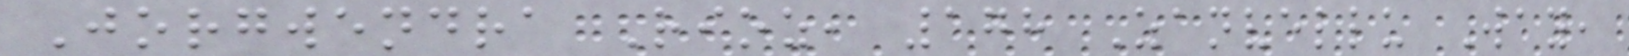Jorgwendra Rioz, 178 Zanvellu Way,
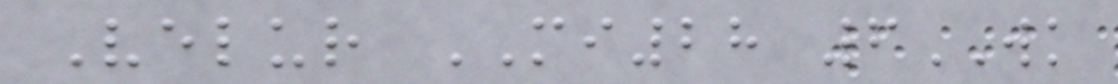Velur MI28 6WK
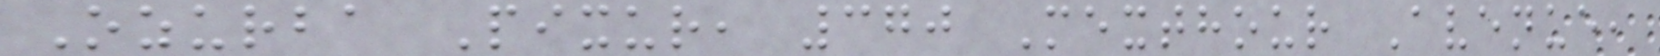Ozurba Pixur, 370 Mexthour Avenue,
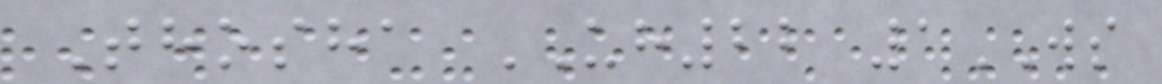Thosha UH22 1WS
